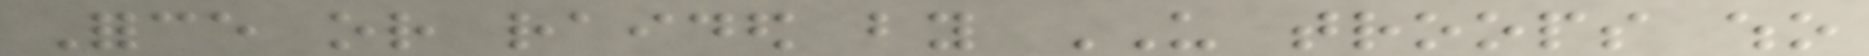Force or raided by US troops who
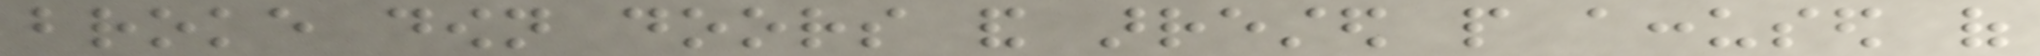broke down doors and arrested people accused of
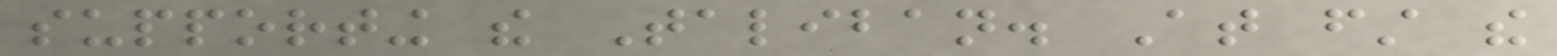supporting the Taliban. At first the
